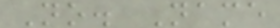No. Name
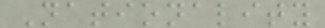Nationality
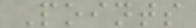Points
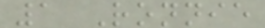1 Ronnie
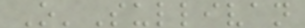O'Sullivan
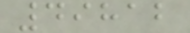49812
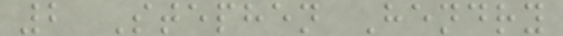2 Stephen Hendry
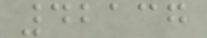42137
